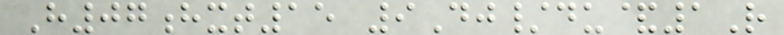H07hxt15 9Dj/du&1R
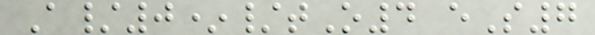A/0*/tO4 eS7
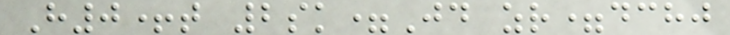H0+t 2sk=Jd zr=dchj
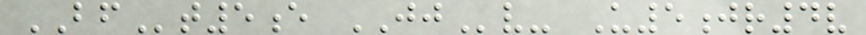BFt5e JJv- U5jr4v
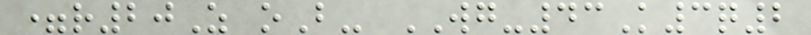=r20Z oB- WG-43K3q2
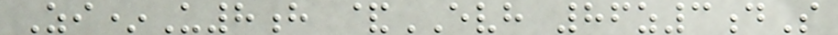Zi*U8h &EVH 86z3dS
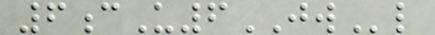6cU6JWl
